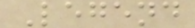Legend
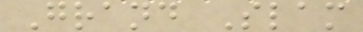Grand Slam
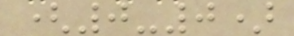(0-0)
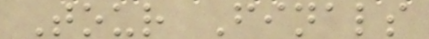Tour Finals
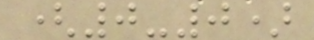(0-0)
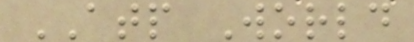ATP World
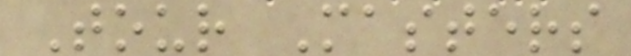Tour Masters
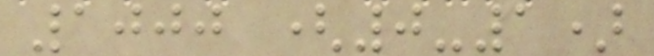1000 (0-1)
